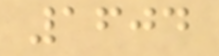1604
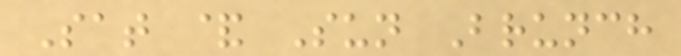Sat & Sun Brunch
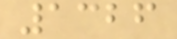1326
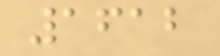1612
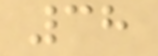38
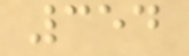354
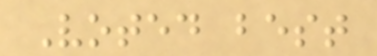Voted best
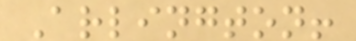Arlington!
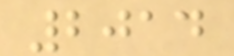2014
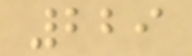229
